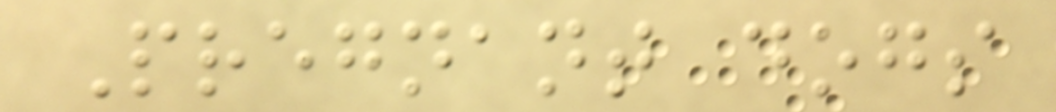Pregnant dogs
